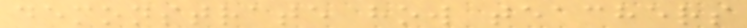demonstrate how teachers
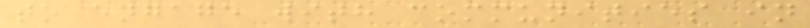to engage with communities in
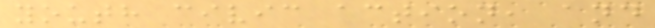youth civic action, and
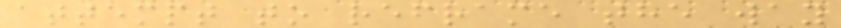attempt to reframe the way
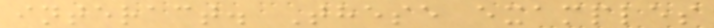interact. These examples
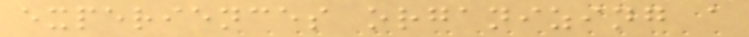experiences organizing a
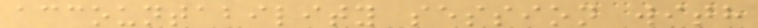accountability session with
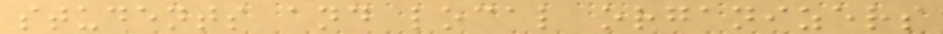students and local organizers
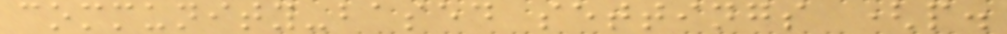community-based settings (p.
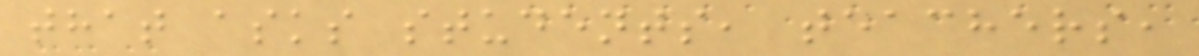that asks students, teachers,
